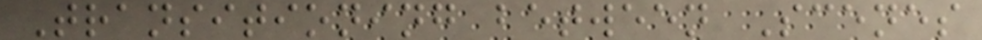Transitioning between Scenes
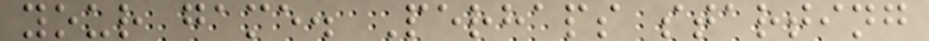your game. Perhaps starting
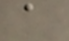a
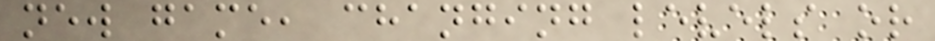new game, changing levels or
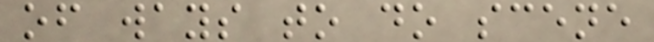of ways to do scene
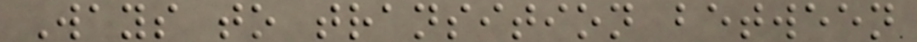Ways to transition between
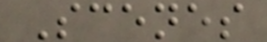Scenes
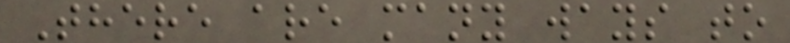There are many ways to
